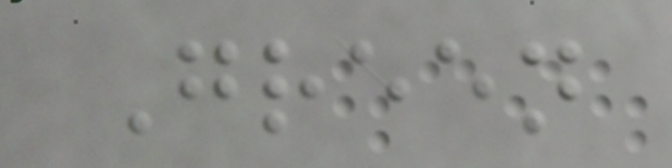Green
